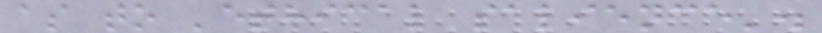as to 'ethical salience'.
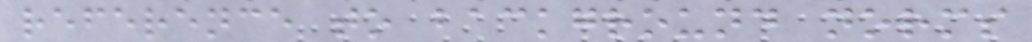reference to background norms
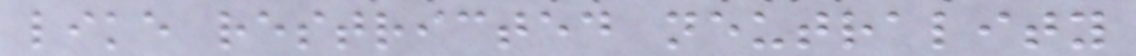like restricted neutrality
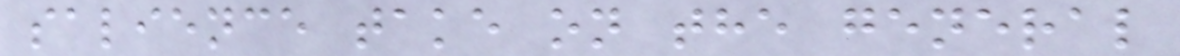salience take on the general
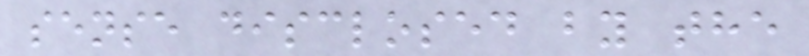sense disclosed by the
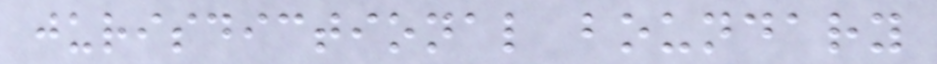jurisdictional boundary
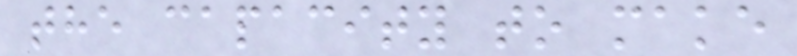the capacity to make
